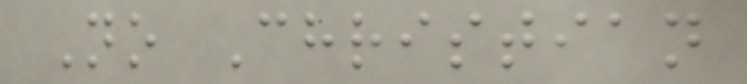No Christian
